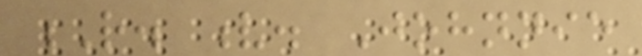R. v. Johnnie
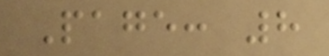Page: 8
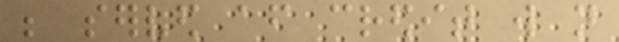be served after credit will not
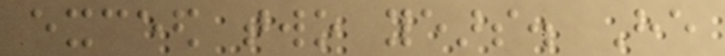exceed two years. He
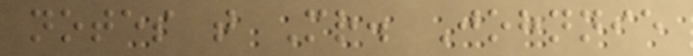notes that Mr. Johnnie
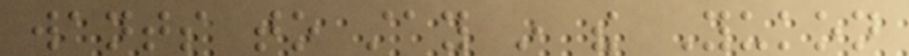wants to stay in the Yukon
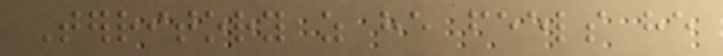Territory as he feels he
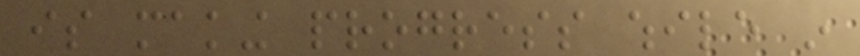is making progress while in
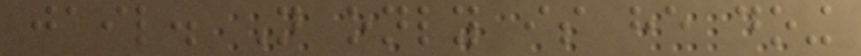jail. Not only is he doing
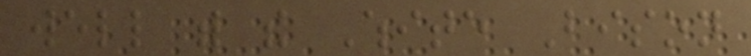well with the White Bison
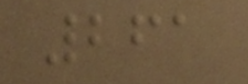261
